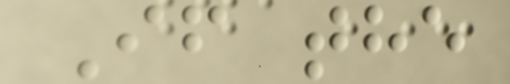If the
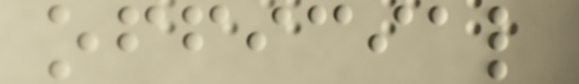official
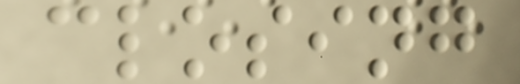closing
